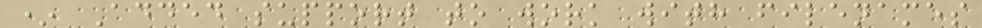* Added support to work with filenames
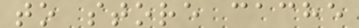to store cache
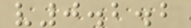v0.2.2
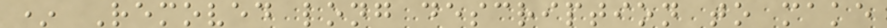* Removed long description to make
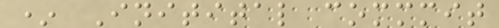* Initital commmit
